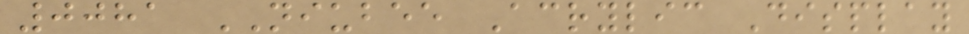0081 NIUBEE Acrylic Display
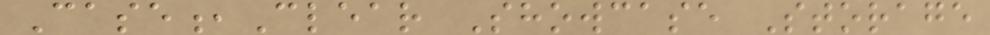Case,Clear Showcase Storage
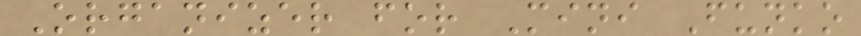Organizer for Mini Funko
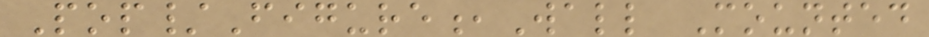Pop/Figure,Wall Mounted
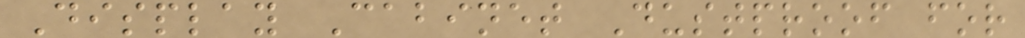Display Cabinet Dustproof for
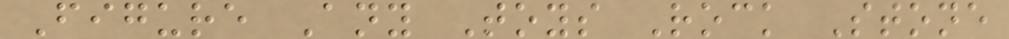Figure Any Toys Rock Stone
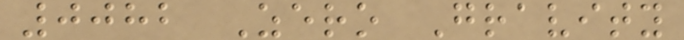0082 Zero Gravity
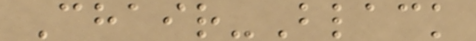Chair-Black
